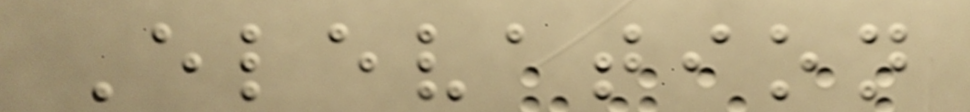Elevation
